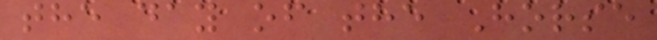the day of the Horse
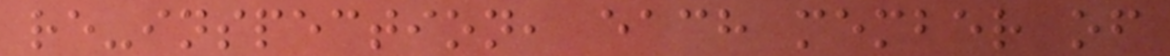re-inspection, each member of
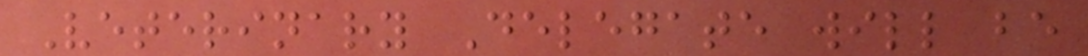Veterinary Delegate will be
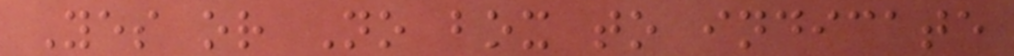Yes or No box to indicate
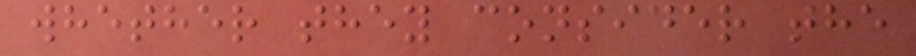whether they consider the
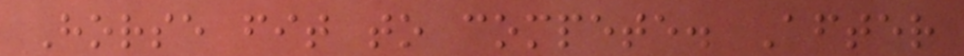Horse fit to compete. After
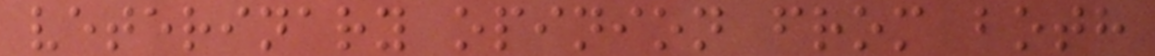veterinary opinion from both
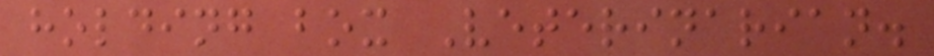holding box Veterinarian.
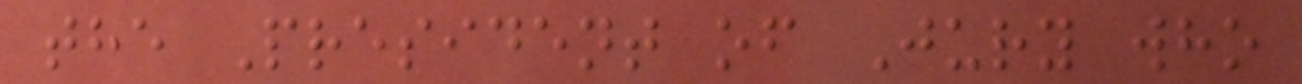the President of Jury who
